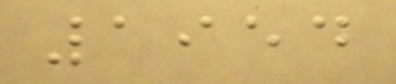1954
